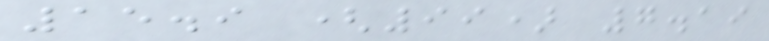15.9 (99) 7.19
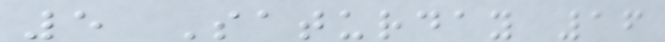5 Saturday 16
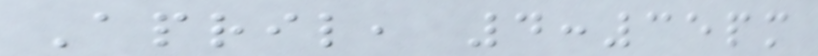April, 4:35pm
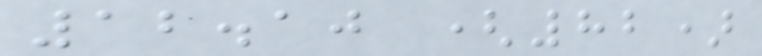12.10 (82)
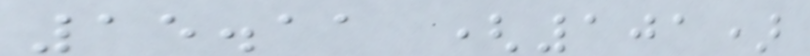15.11 (101)
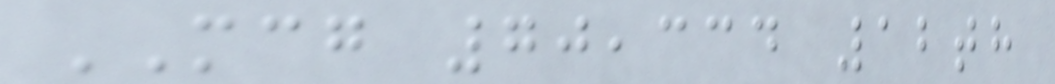MCG 70,334 12th
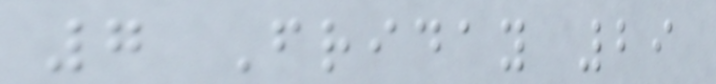7 Friday 29
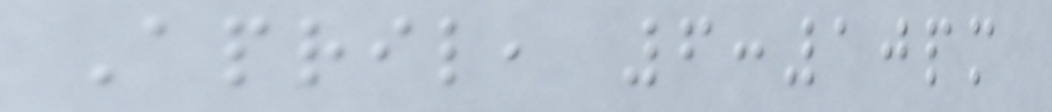April, 6:10pm
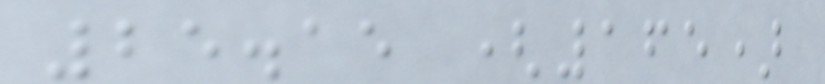25.15 (165)
